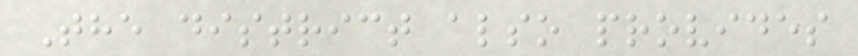The district also provides
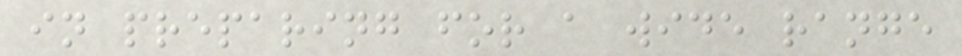in preparing for a wide range
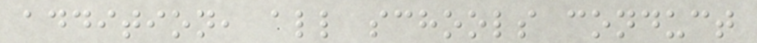addition, all schools conduct
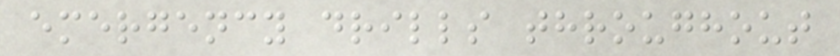emergency drills throughout
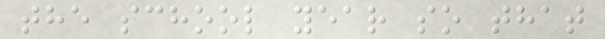the school year so that
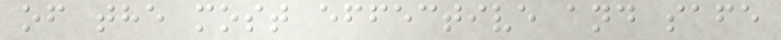of the most effective and safe
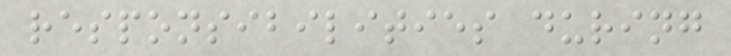responsibilities during
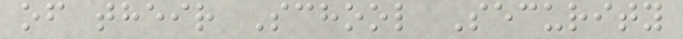of their School Security
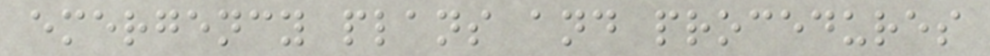emergency plans and procedures
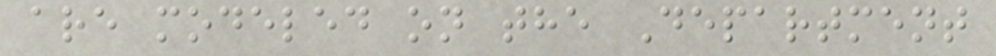are modeled on the Department
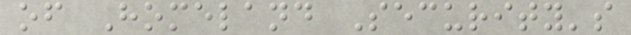of Homeland Security's
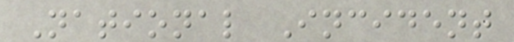National Incident
